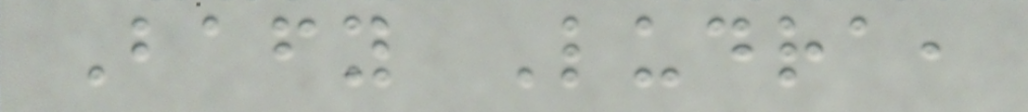Bafy Ludra,
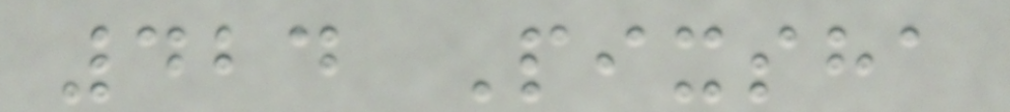424 Pixsha
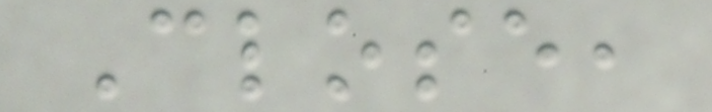Close,
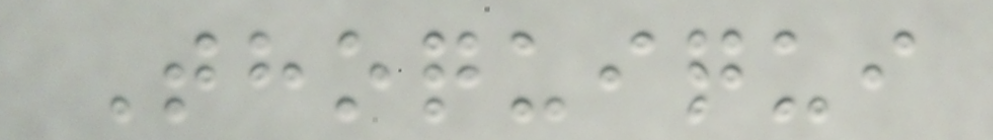Thoquiqui
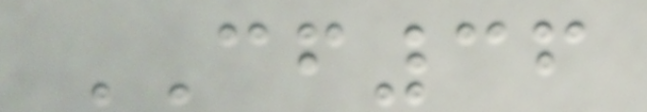CF36
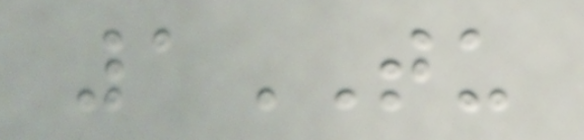1TU
